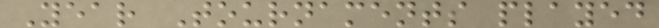Year Tournaments played
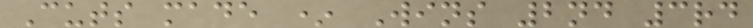Cuts made * Wins 2nd 3rd
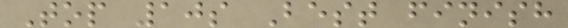Top 10s Best finish
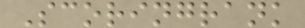Scoringrank
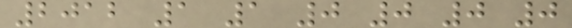2012 1 1 0 0 0 0
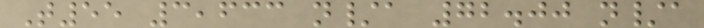T55 3,633 n/a 72.00 n/a
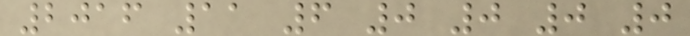2016 11 6 0 0 0 0
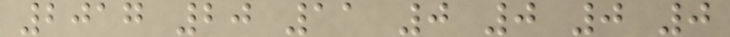2017 20 11 0 0 0 0
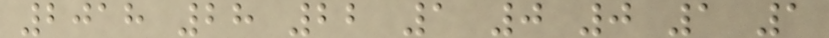2018 28 22 1 0 0 1 1
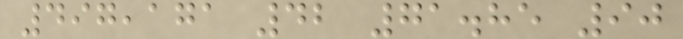497,171 42 71.85 90
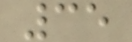35
